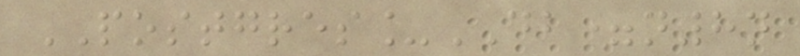POSTGRES_DB=n8n
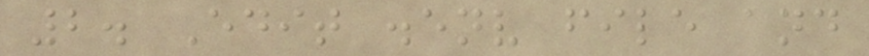2. Edit .env file and
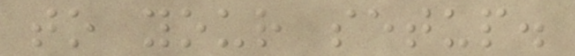to your setup.
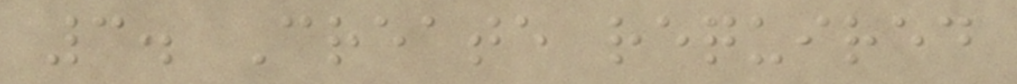3. Create required
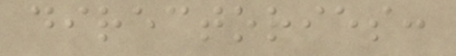directories:
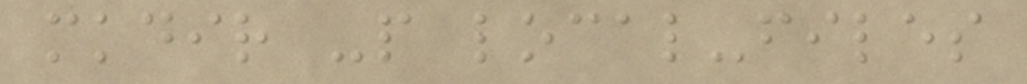mkdir -p local-files
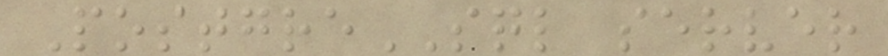PostgreSQL server
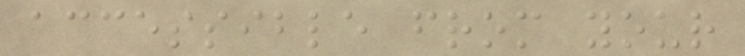accessible from your
